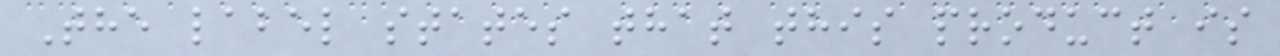The label states that this product is
